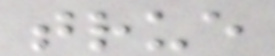true
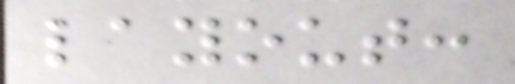layout:
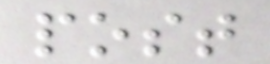post
